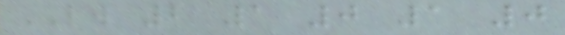LW 2 1 0 1 0
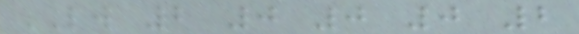LW 2 0 0 0 2
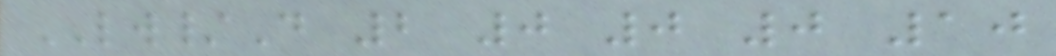LW/D 2 0 0 0 10
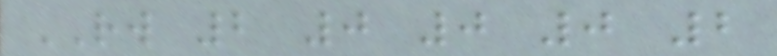RW 2 0 0 0 2
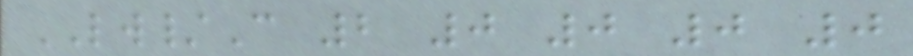LW/C 2 0 0 0 0
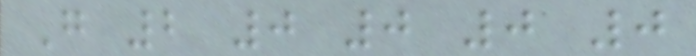G 2 0 0 0 0
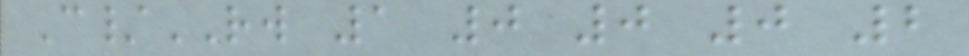C/RW 1 0 0 0 2
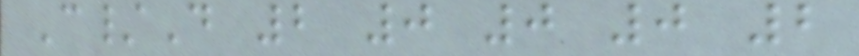C/D 2 0 0 0 2
